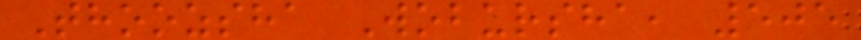Thoozsha Wobursha, 505
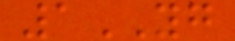1YG
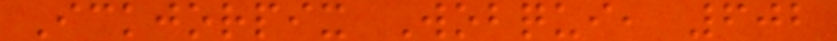Ickjorpix Wobqui, 602
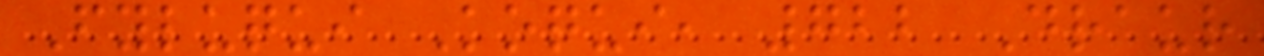Fyluqui Koqui, 722 Draur
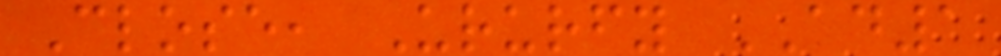Close, Ururfy AD1
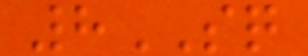8SQ
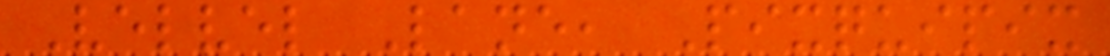Velvel Lane, Pixquipix
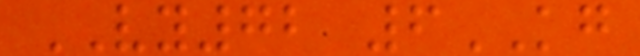VY72 6KG
